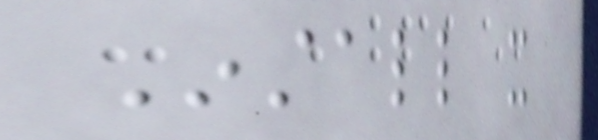Install it
